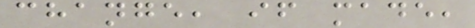change, if made,
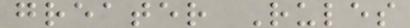greater Rules
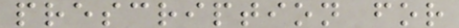prescription for
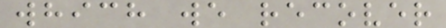which we recover
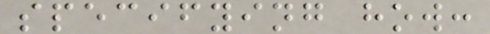specifying how:
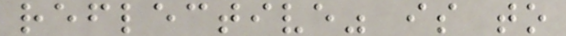reflective" is to
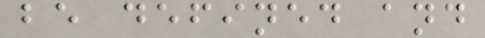be defined and
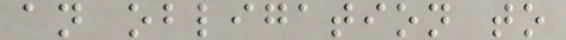an obligation to
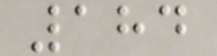184
